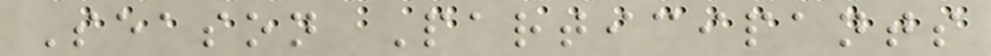Season Participants
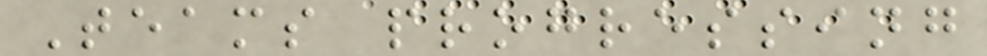Teams progressing
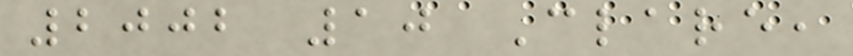2002 10 Clare,
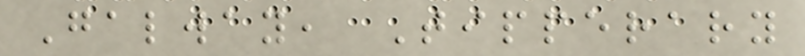Galway, Tipperary
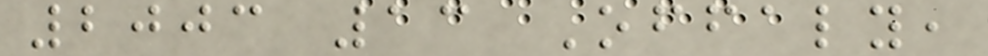2003 13 Offaly,
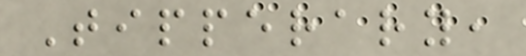Tipperary,
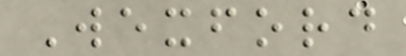Wexford
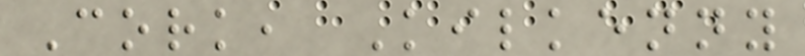Cork, Kilkenny
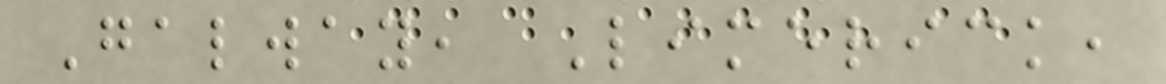Galway, Limerick,
